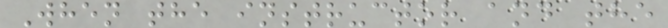When the instructor and the
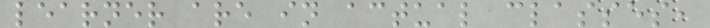learner are in actual classes,
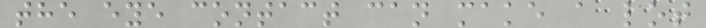the eye contact can make a lot
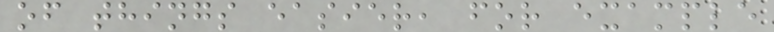of things easier, for example
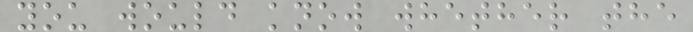you would know whether the
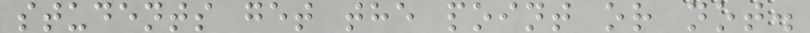students get the point or not.
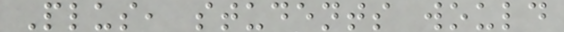Plus, students would
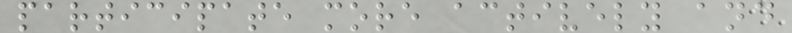participate more actively and
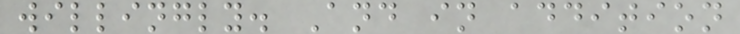willingly. And in addition
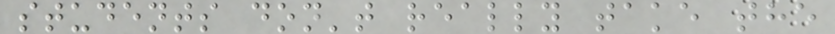students don't really take the
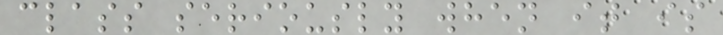class seriously when it is
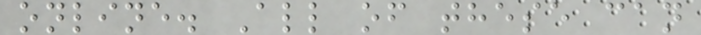online. All of these can
